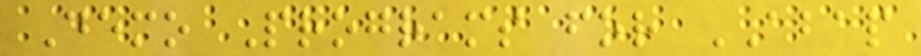Demo Programs for ABAP
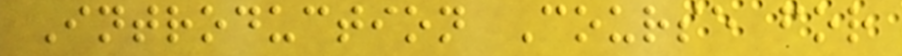Introduction Course for
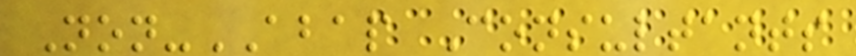Non-ABAP Consultants
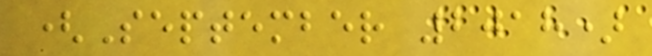(September 2018)
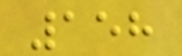158
